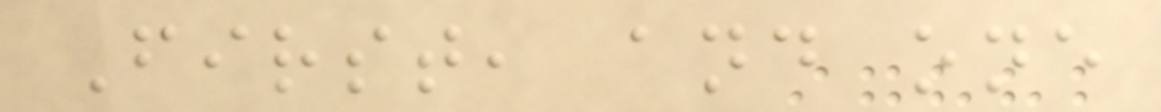First, and one
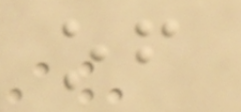of
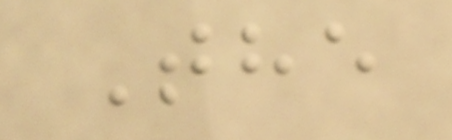The
